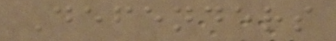Defenders
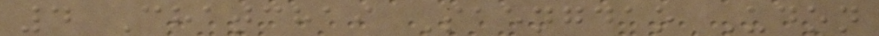4 Chatchai Saengdao Udon
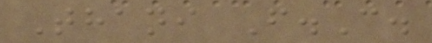Thani F.C.
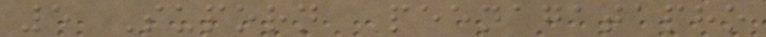5 Suporn Peenagatapho
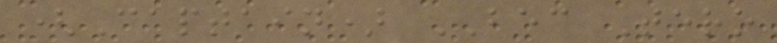(Captain) BEC Tero
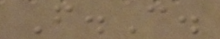F.C.
